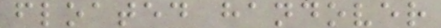floated handover
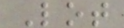Lot
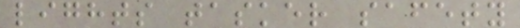lights tasker safety
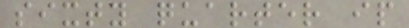sixty quarter ip
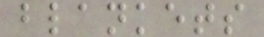blankets
